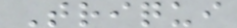Triqui
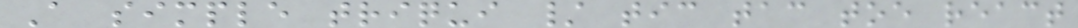A simple triqui / tic tac toe react
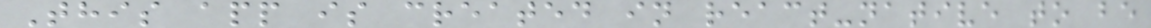This app is created in react-native to be
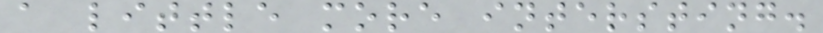a little more intersting.
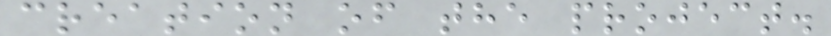creation of the project.
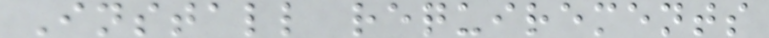Install requirements
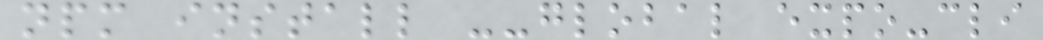npm install --global expo-cli
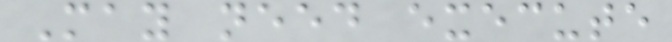May need execute
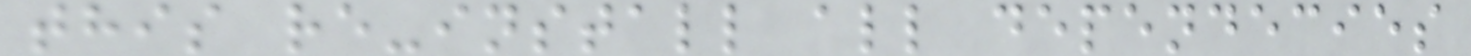this re-install all dependecies
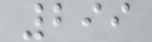299
